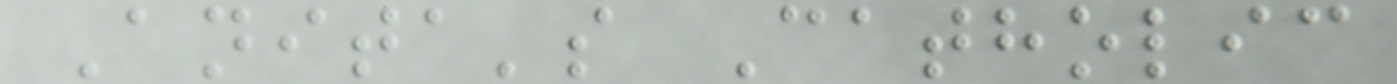Anita's Catholic
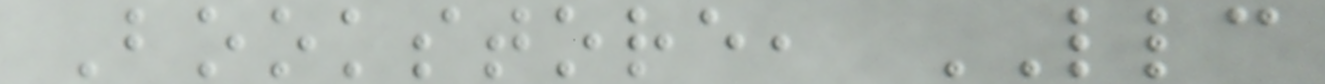Bookstore, LLC
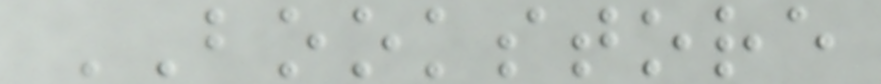BOOKSTORE
